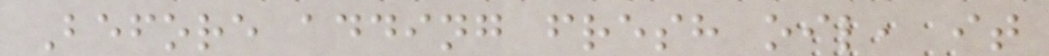Before adding fresh oil, it
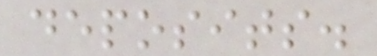deposits.
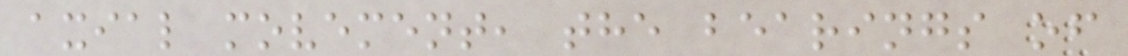axial movement, the bearings of
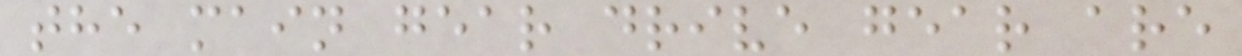the main gear drive gear are
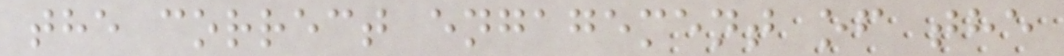the correct engagement of the
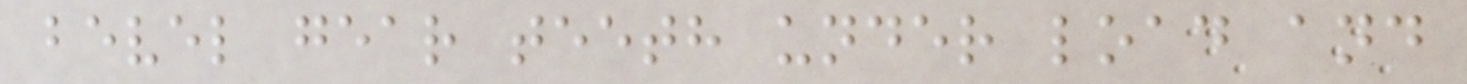bevel gear teeth under load and
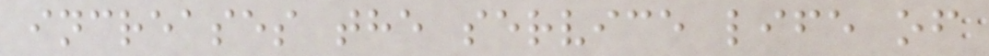increases the service life of
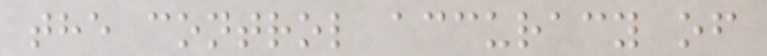the control accuracy of
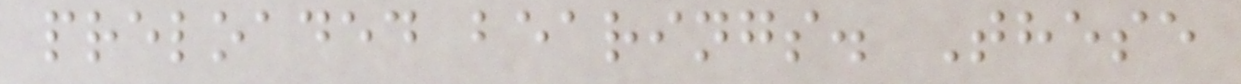preloaded bearings. These
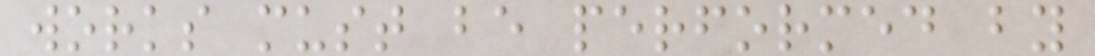works must be performed by
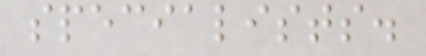specialists.
